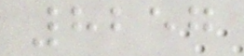8257
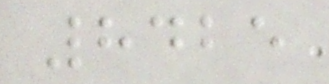8425
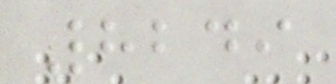8249
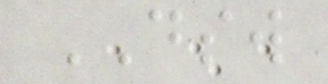DSW
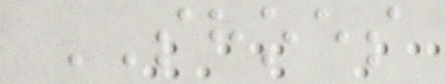SHOES
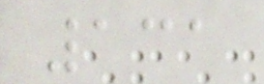131
